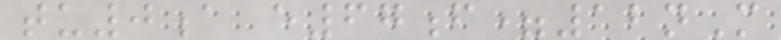tu0a e67f=12nM
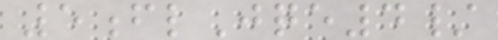5flJqe4/
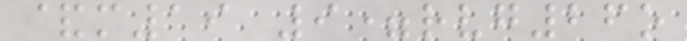&m19 9=rvg26o
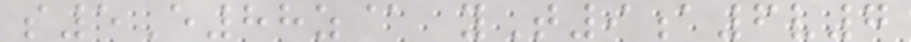s5E88z@ yT9a6v7
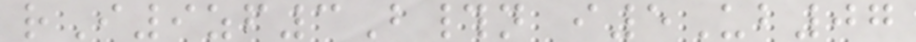rI9zf3B#n i5Ub07
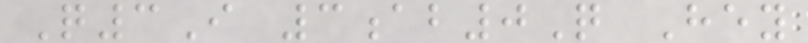Q3I 3ab0Q Hey
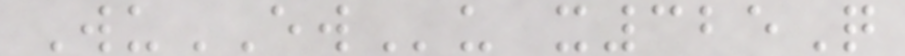WuEWu x325Q
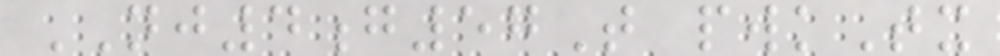NJ4g57T pwkTx
